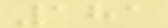181
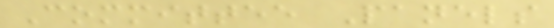Committee Panels
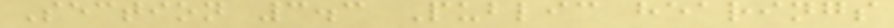Section 3.3 Public hearings
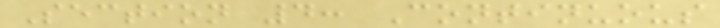Section 4: Continuous
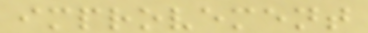improvement
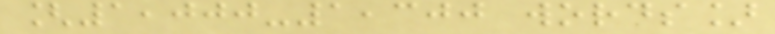[1,000-1,300 words]
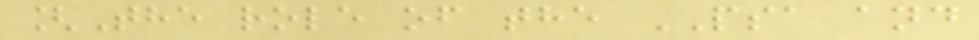[The role of the PSA and
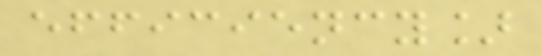efficiency]
